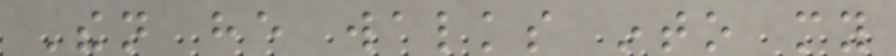Then he walks into my
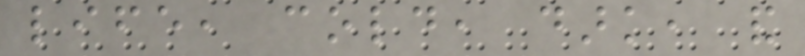life, cold, dark, and
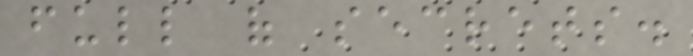full of secrets.
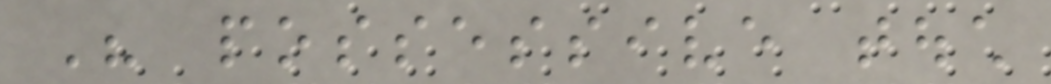His possessive touch
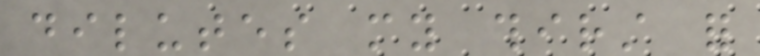dilutes my thirst for
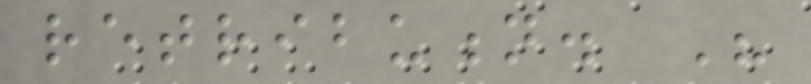retribution. His
